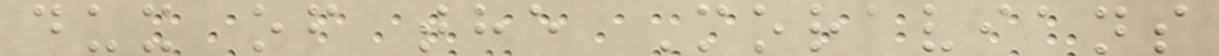dux of the Moravians
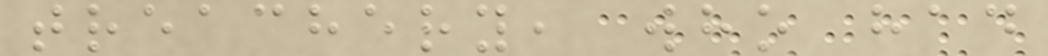treachery, who had
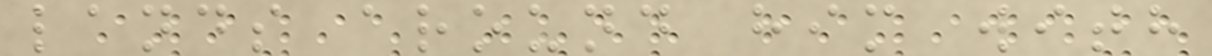lands around him with
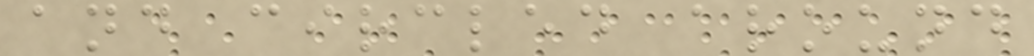and circled around
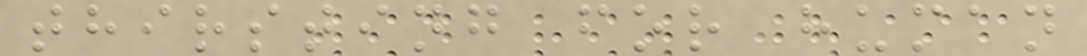thirsting for human
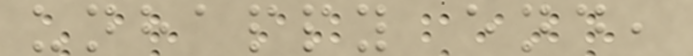unhappy end,
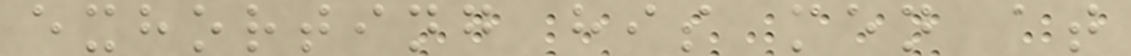exhorting his men at
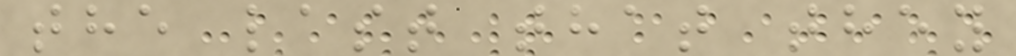the last that they
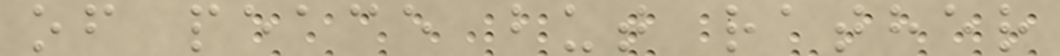of peace but rather
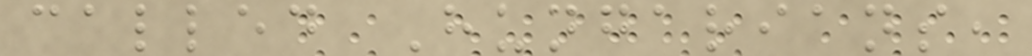called Hungarians,
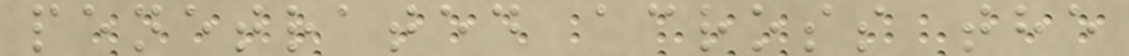penetrated across the
